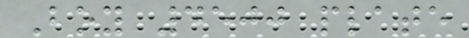Boy 4500 plate
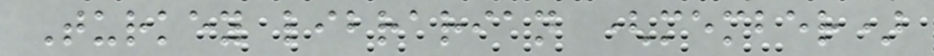Turkey librarian (member)
